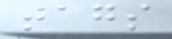tags
